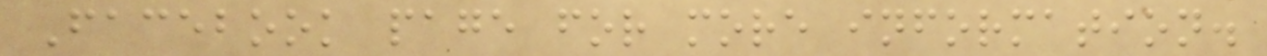Facebook page for more information.
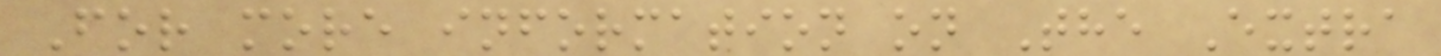For more information on The Extra
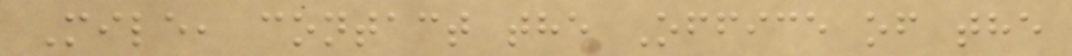Mile, contact the Office of the
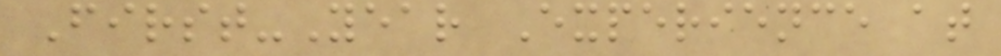First-Year Experience at
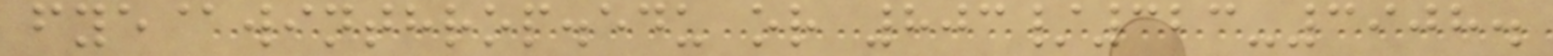fye@winthrop.edu or 803/323-3908.
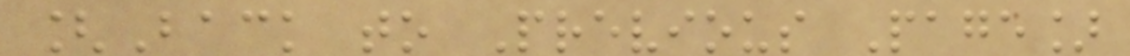[Back to Previous Page]
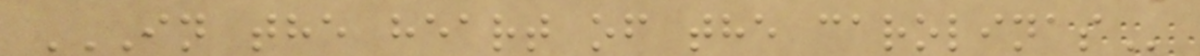IN THE HEART OF THE CAROLINAS
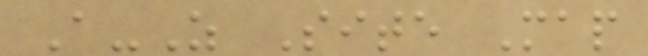A-Z Site Map
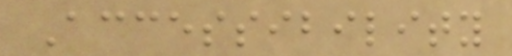Accessibility
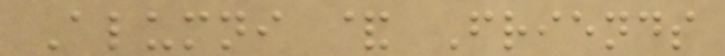Alumni & Friends
